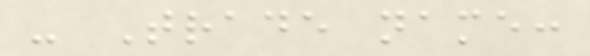- Trade name:
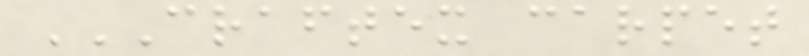CRAFTEX CARPET
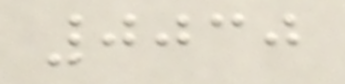0030
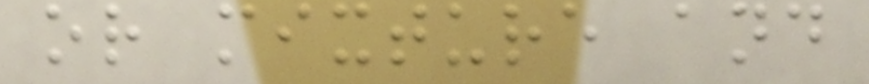or mixture and
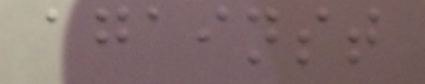against
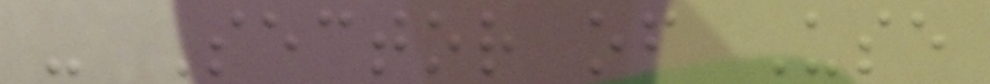- Sector of Use
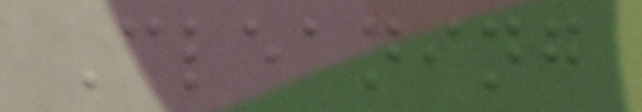Cleaning
